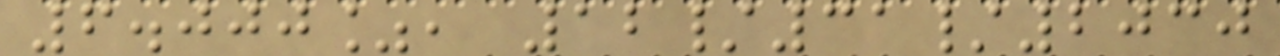6.000%, 12/31/2030
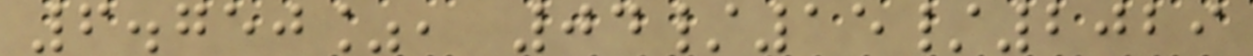6.750%, 04/15/2029
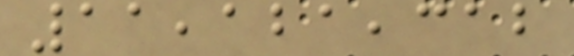11,121,312
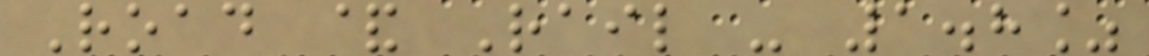Road & Rail - 1.8%
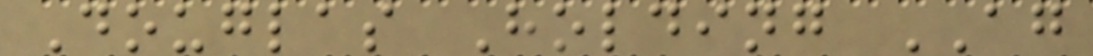Douglas Holding AG
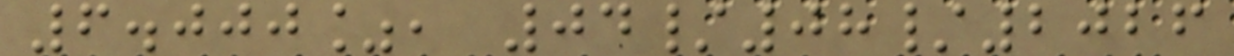6.000%, 04/08/2026
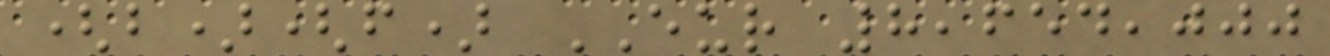(b)(f) EUR 8,654,000
